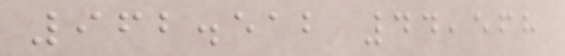962.512 44,568
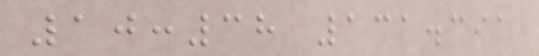10:38 131.391
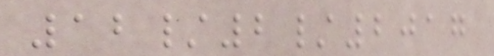12/2/2017
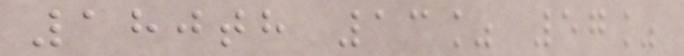180th 13% 57%
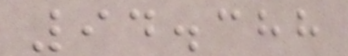94.388
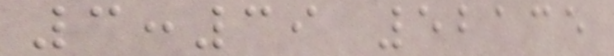3:39 52135
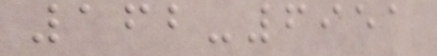162-6951
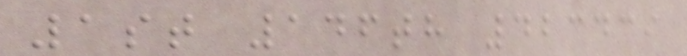1st 146th 423439
